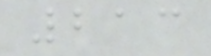213
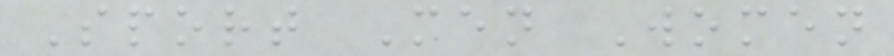Sport Men Women
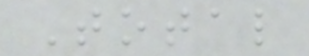Total
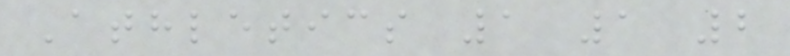Athletics 1 1 2
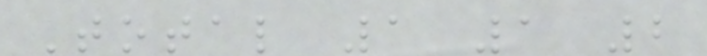Total 1 1 2
